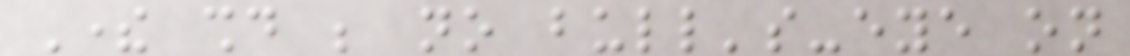There should be no bull's-eye on
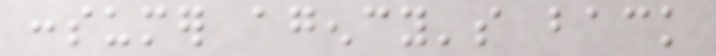consumer agency's back
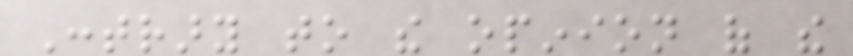Contrary to the opinion of the
